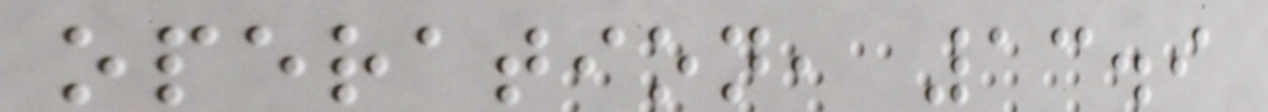operation, 13.9
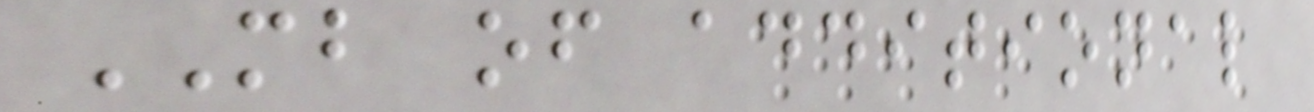MB of additional
